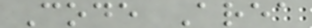Code Area
